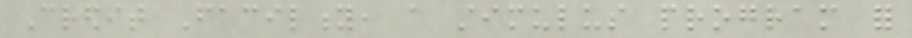Credit Facility, a stimulus program for
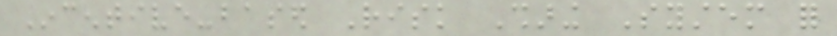Incentive-based Risk Sharing System for
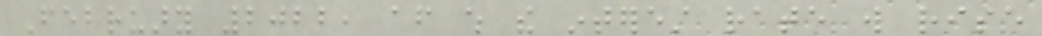February 2022, after which the interest rate will rise
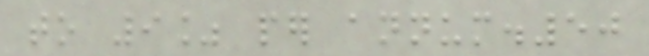to 9% per annum.50
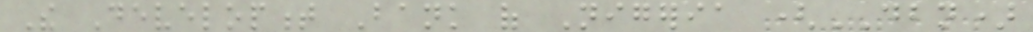The Development Bank of Nigeria (DBN)
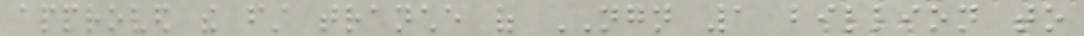approved the first tranche of NGN 1 billion to
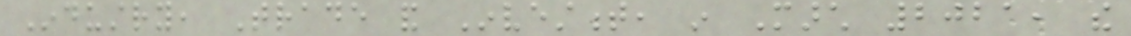Industry, Trade and Investment, in March 2021, the
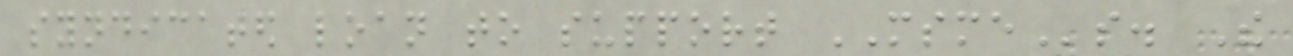syndicated loan to support MSMEs. The
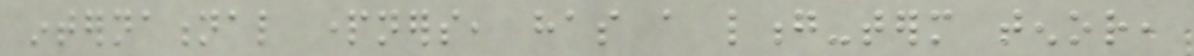international partners, has a long-term tenor,
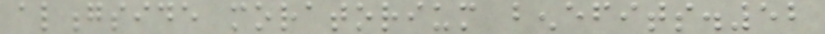alongside moratorium benefits.52
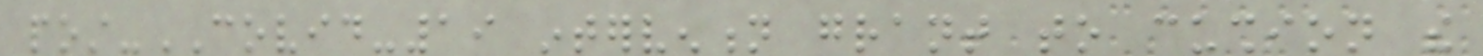post-COVID-19 intervention grant to cushion the
